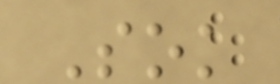Sok
